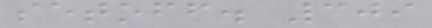setoff. 309
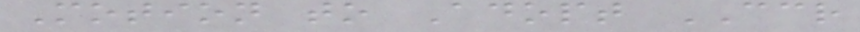Motion to Adopt CCR
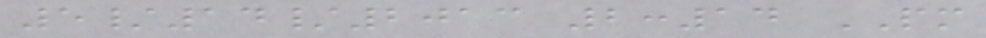5/14/2013 2:14 PM
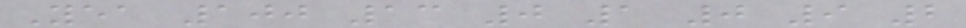Yea 100 13 0 1 0 9 2
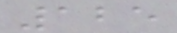125
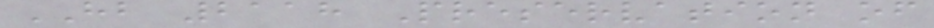HB 2118 Preservation of
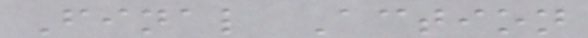Final Action
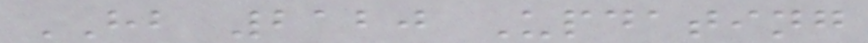HB 2120 Updating
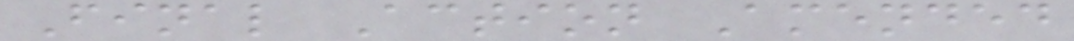Final Action Amended
